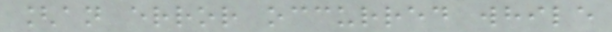[an error occurred while
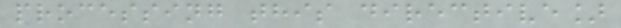processing this directive]
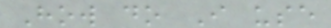How do I use
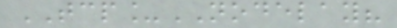TCP_NODELAY?
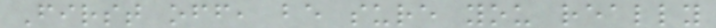First off, be sure you really
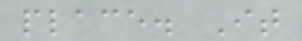place. It
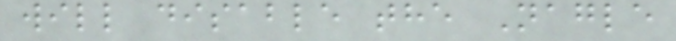will disable the Nagle
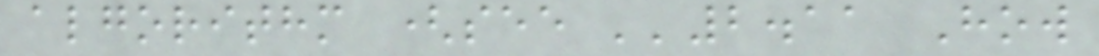algorithm (see ''2.11 How
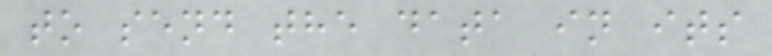to send the data in its
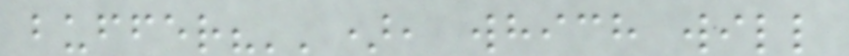buffer?''), which will
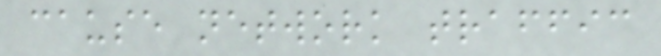cause network traffic
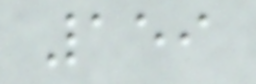159
